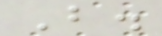B.
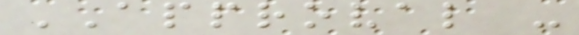APPROVAL -
